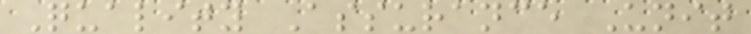Quality Assurance Unit
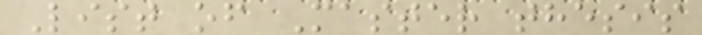List of Master thesis
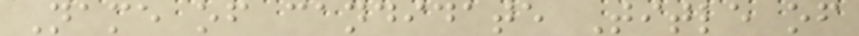Name of candidate Title of
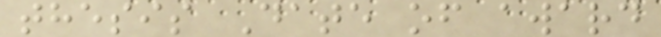thesis Date of award
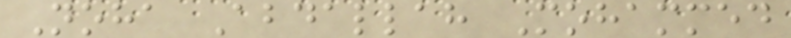Noha Abdallah Mohammed
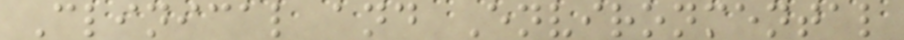Clinical and Environmental
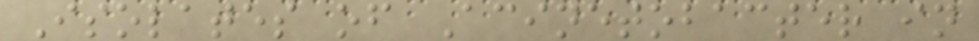Isolates of Acinetobacter in
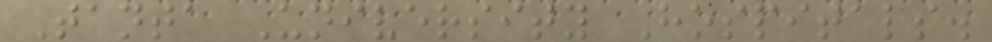Tanta University Hospitals.
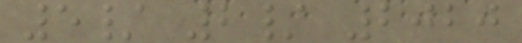5/ 2/ 2020
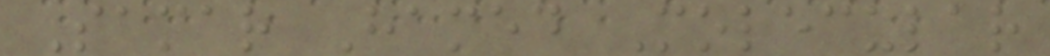Samar Hamed Molecular
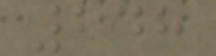248
